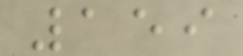159
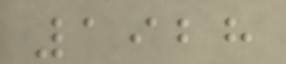1928
